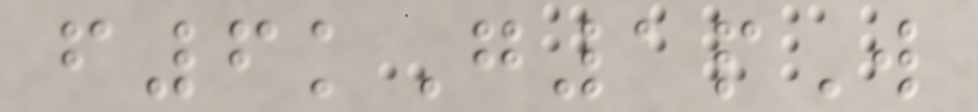f6kG1pW
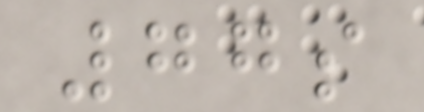77s
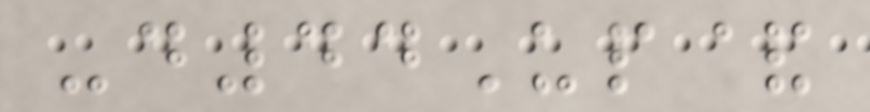-d44Up&
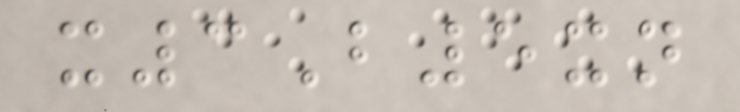x3B5xn
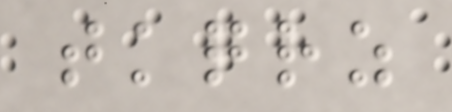tkqrz
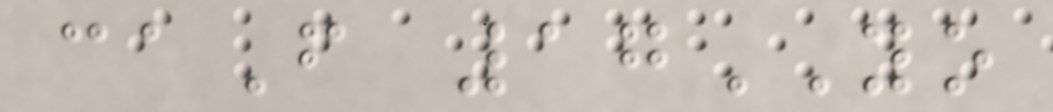caF 17YO
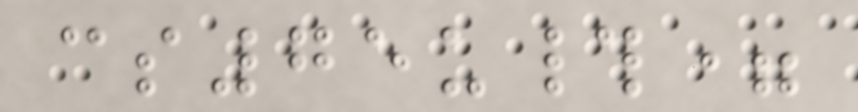cs75u#=
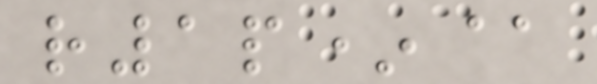r1p*@
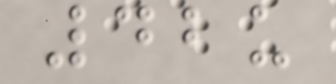42u
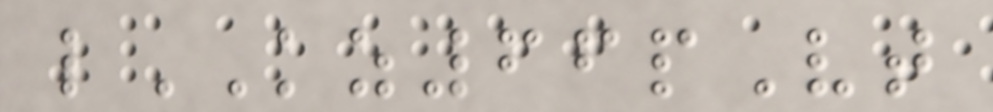lKZ66pVt
